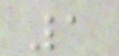1
